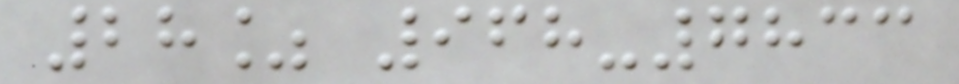28% 968-7833
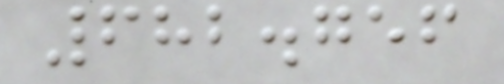682.756
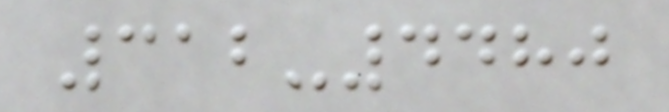312-4480
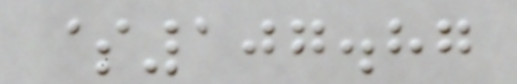$107.87
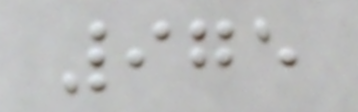975
